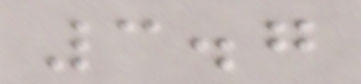3.7
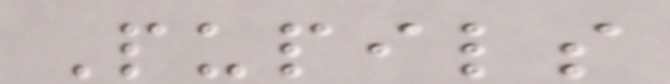Pupils
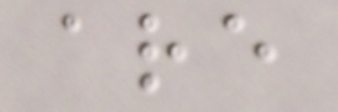are
